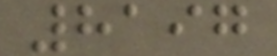8197
